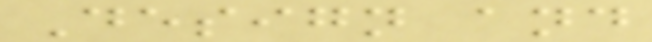Design and
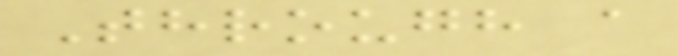Through a
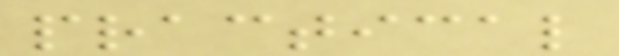practical
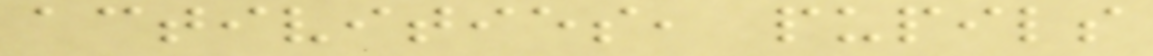activities, pupils
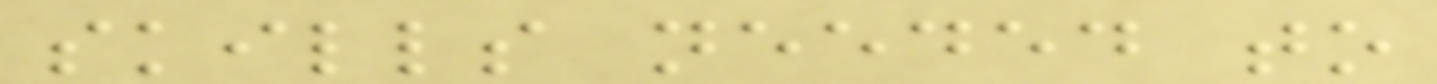skills needed to
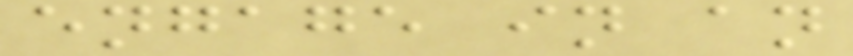engage in an
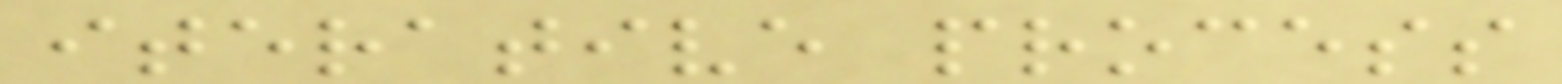iterative process
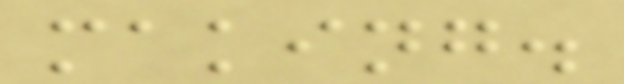making.
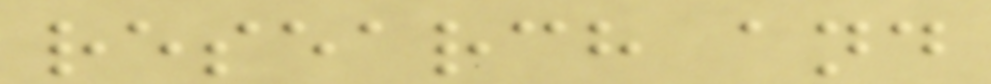research and
